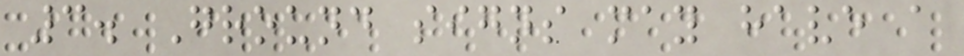3. Ground signs may have a
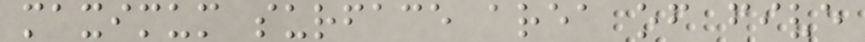maximum surface area of five
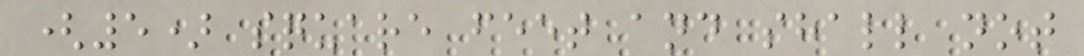(5) square feet and shall not
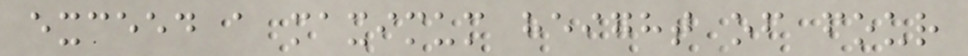exceed a maximum height of four
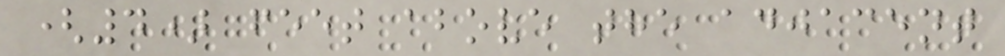(4) feet above the adjacent
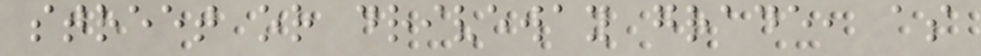street or driveway grade, as
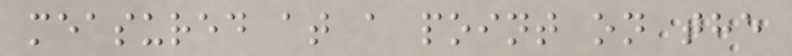measured at a point on the
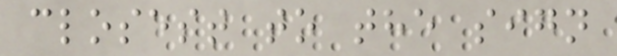closest to the sign
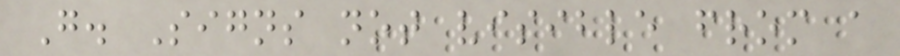G. Signs not visible from a
